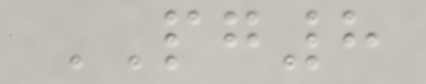PG8
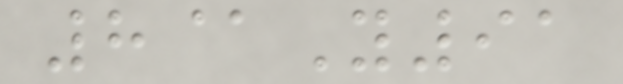8@Y91
